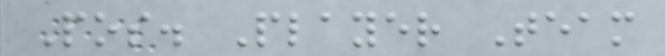Pos. Player Team
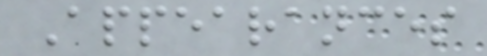Appearances
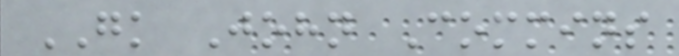GK John Commins
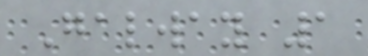Galway 1
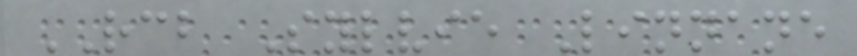RCB Sylvie Linnane
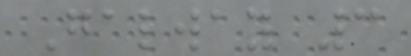Galway 3
